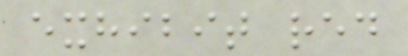exhibit red
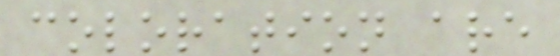coloration are
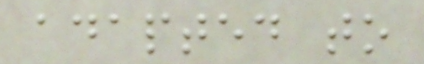adapted to
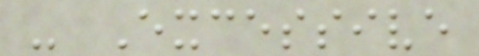- Excessive
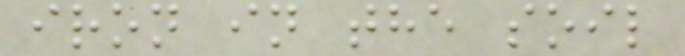iron in the soil
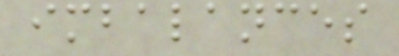imbalances
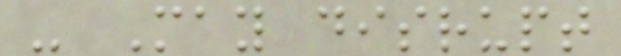- May disrupt
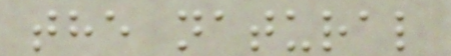the natural
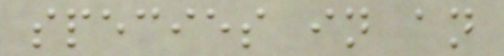species in an
